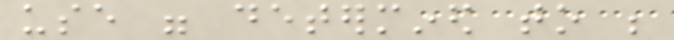use were determined to be
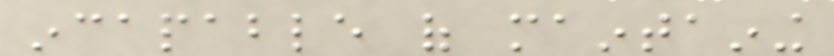incapable of maintaining
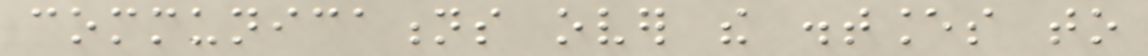communications over the distances to
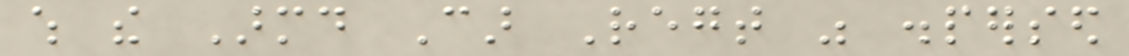which the Armd Car Regt was dispersed
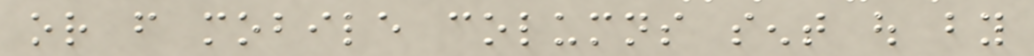or from mobile columns sent out by
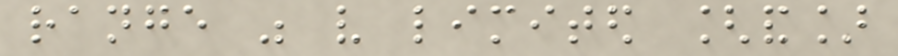range was very limited [and]
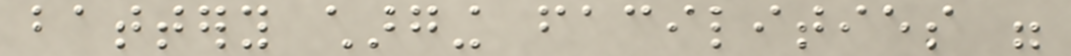battery charging facilities were
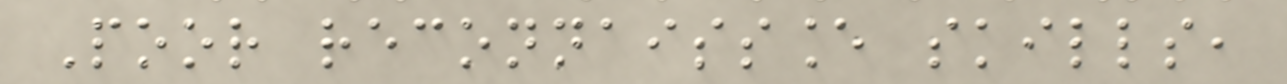Poor reconnaissance skills,
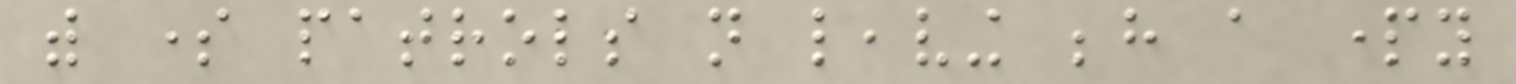with some patrols not leaving behind a party
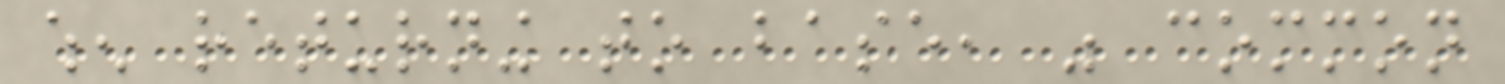when returning to base, was common
